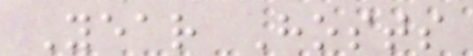Year Hosts
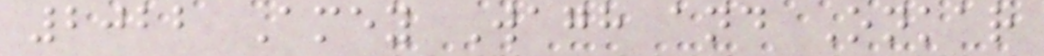2022 Amey Wagh and Onkar
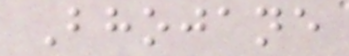Bhojane
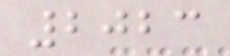2023
